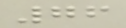76
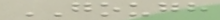GOUGH
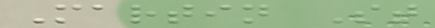Martin St
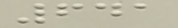641
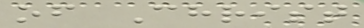of Christ
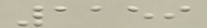1159
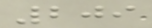209
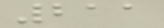211
